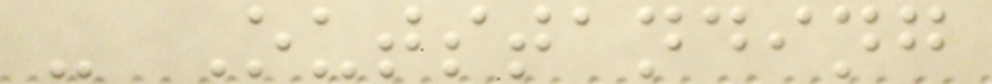- Outstanding
